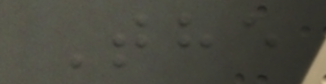The
